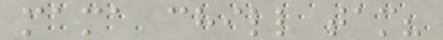mama chill tam?
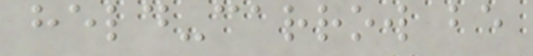held-carrow be
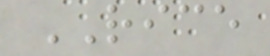RICE
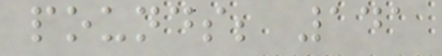pounds; 141
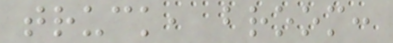truck, broom:
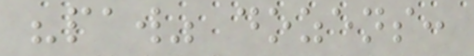"paw" dozens:
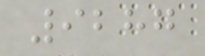9287
